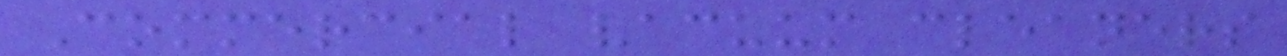Commercial vacuum cleaners
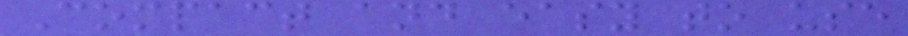Compact and easy to use
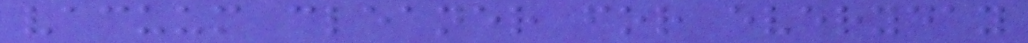vacuum cleaner for everyday
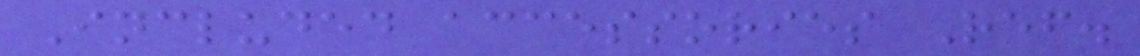Included accessories Ref.
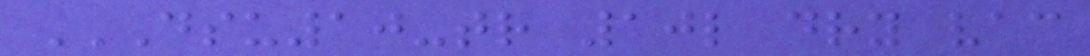DSU10-TR 10L DRY VAC
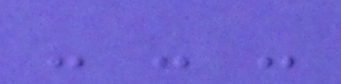- - -
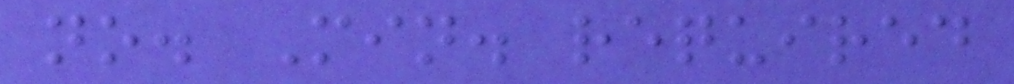no. Min. required
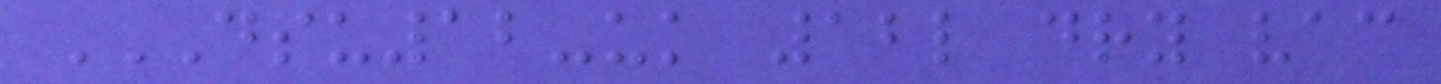DSU12-UK 12L DRY VAC
